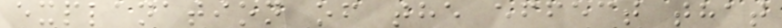explanation of the effect that
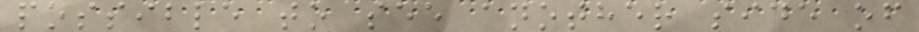possible to see another side of
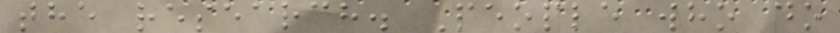the research. People who do
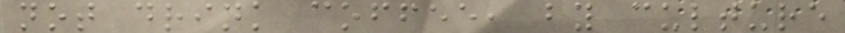not drink coffee, by culture
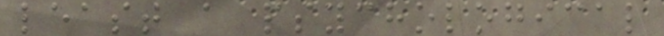least a psychological
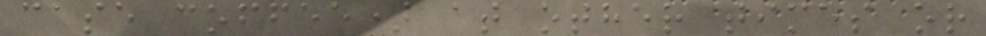case coffee) at other times or
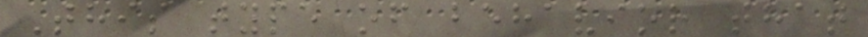This type of behavior that
